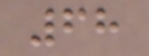68
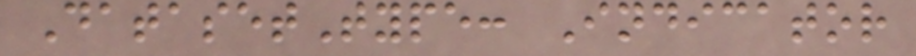DatasetType: Indicator
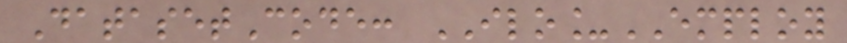DatasetCode: ILO_EMPLOY
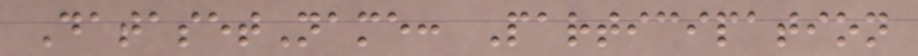DatasetName: Participation
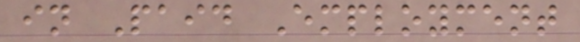in Paid Employment
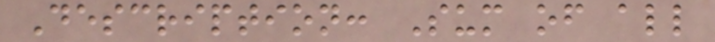Description: Sum of all
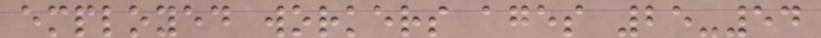employed workers ages 25-54
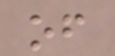of
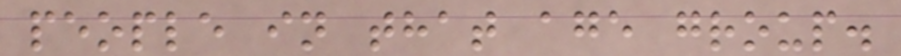people in that age group.
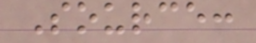Source:
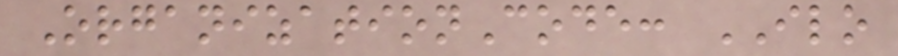OrganizationCode: ILO
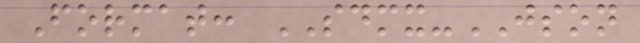Format: SDMX-JSON
